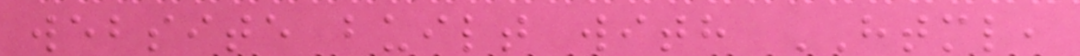website built with HTML,
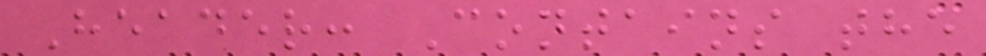Header: Contains the
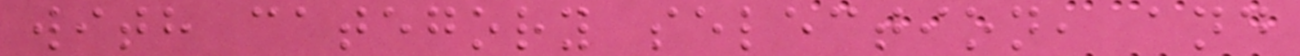with category selection, and
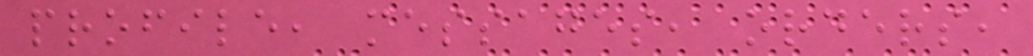profile, messages, orders,
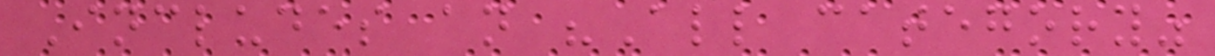Includes an "All category"
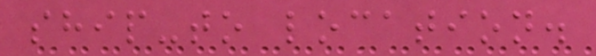ship-to location.
